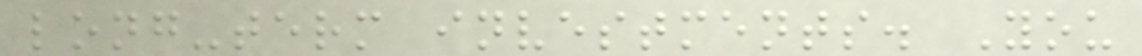long-term investments. You
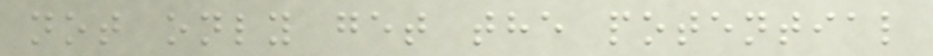not only get the potential
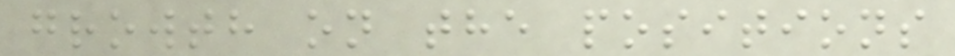growth on the positions
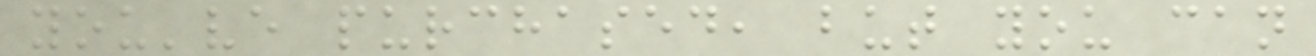you've purchased, but you can
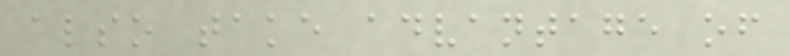also take advantage of
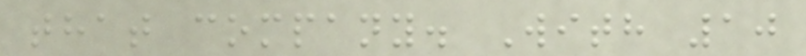that company. With 10
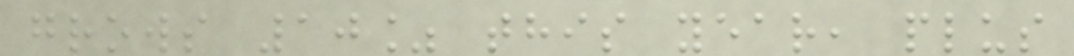grows 10% this year, plus
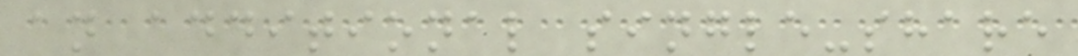an additional single-share
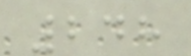248
